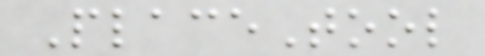PlaceTool
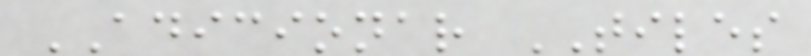ADICIONAR TILES
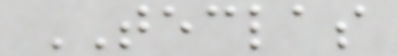TECLAS
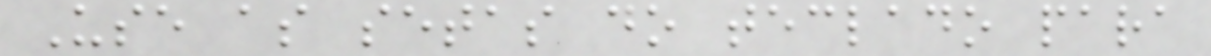Use as setas do teclado para
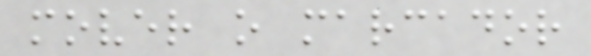mover o marcador
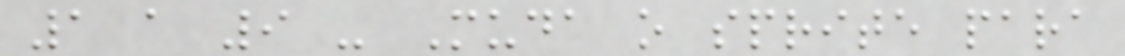1 a 9 - Muda o sprite para
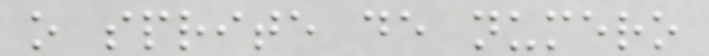o sprite de numero
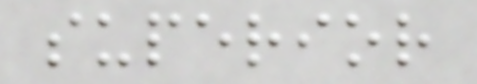superior
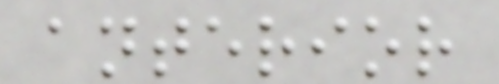anterior
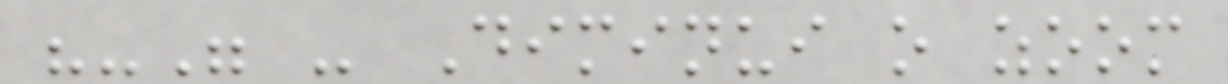"-" - Diminui o zoom
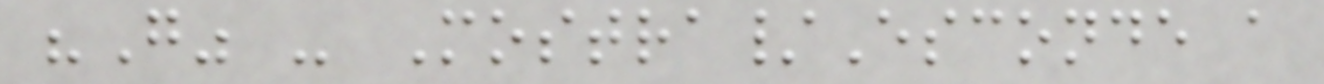"G" - Mostra/Esconde a
